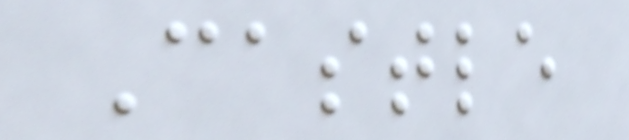Castle
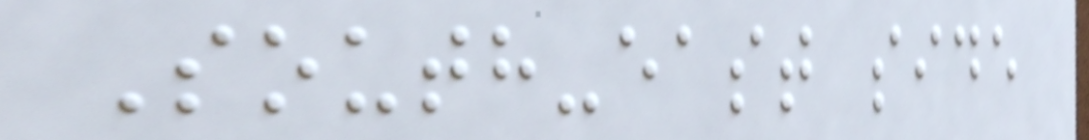South-east side
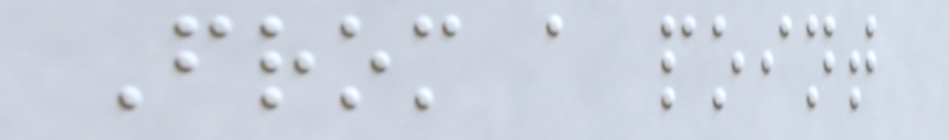From a point
